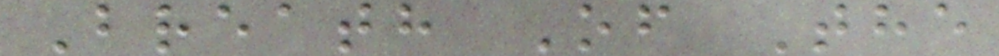Breath Of The
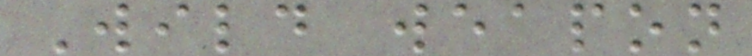Wild weapon
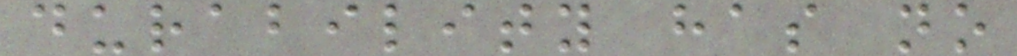durability has no
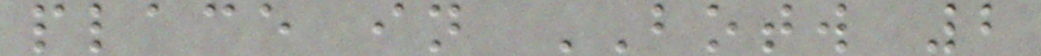place in BOTW 2
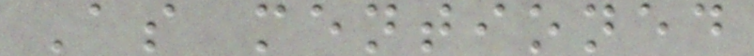As mentioned
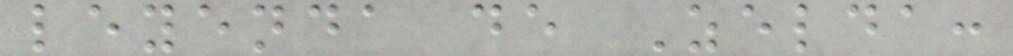leyenda de Zelda:
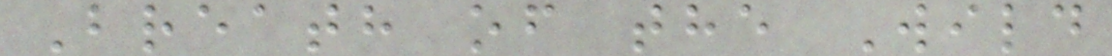Breath of the Wild
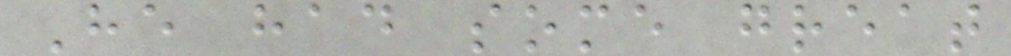He had some great
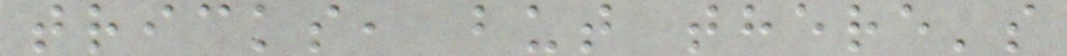tricks, but there's
